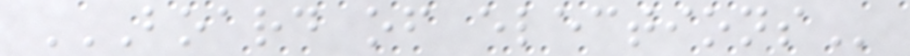BOARD OF ELECTIONS
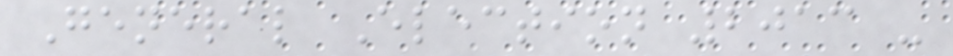General Election 2013 -
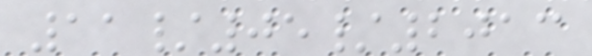11/05/2013
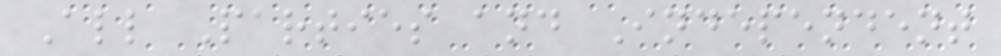All Parties and Independent
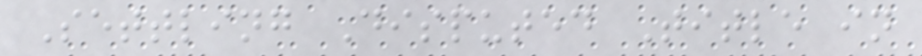Settling Disputed Title in
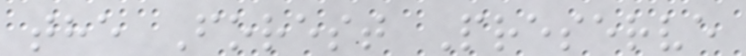the Forest Preserve
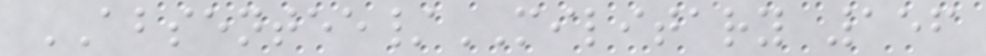ABSENTEE/MILITARY 156
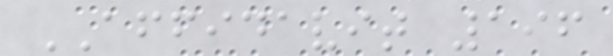AFFIDAVIT 196
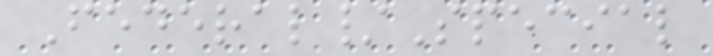Federal/Special
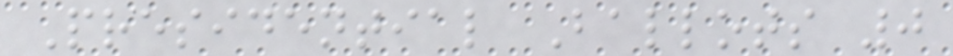Presidential Ballots 0
